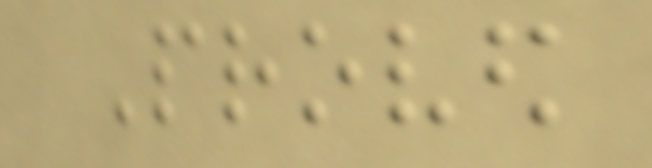Proved
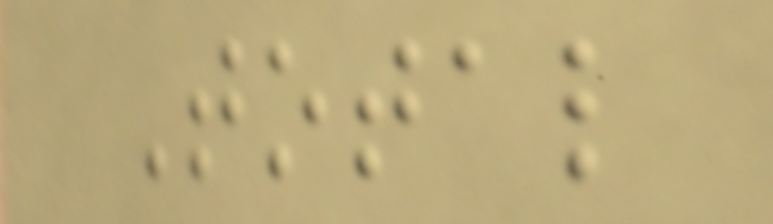Total
